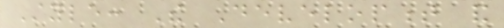Style: The Development and
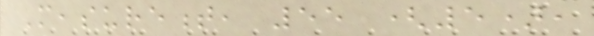Measurement, 55 (5),
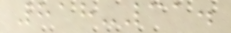818-31.
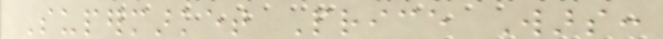Supermarket Price Wars:
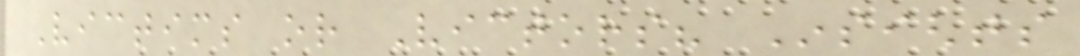Victims or Victors? Insights
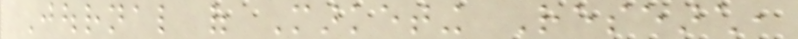Journal of Marketing Research,
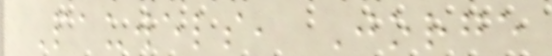Pauwels, Jorge
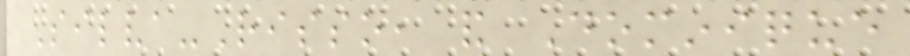Silva-Risso, and Dominique
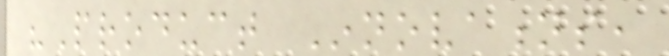"Product Innovations,
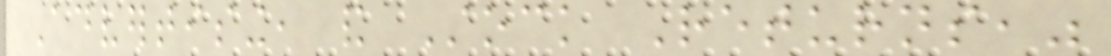Advertising, and Stock Returns,"
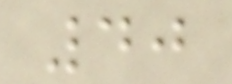40
